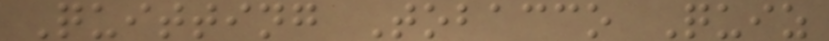Quitting Tobacco Quiz
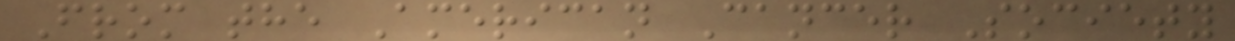From the American Cancer Society
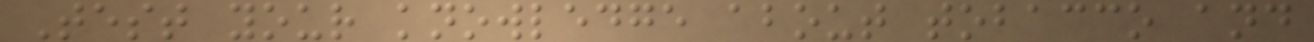Test your knowledge about tobacco and
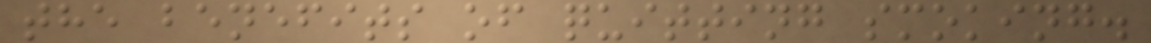the benefits of quitting smoking.
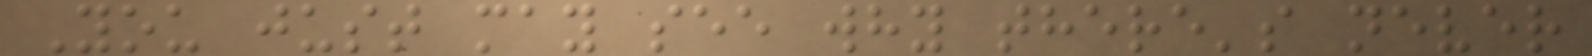You just may see why there's never
